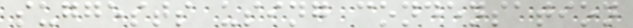suggests using condensation
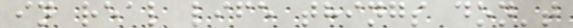in real life things don't
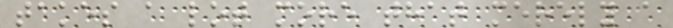takes a lot more that merely a
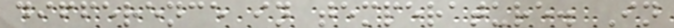difference in temperature. In
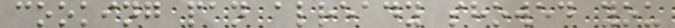cooking pan already showed you
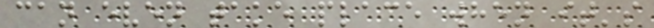can even take place when it's
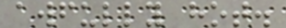awfully hot.
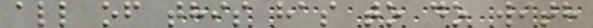all of this has to do with
